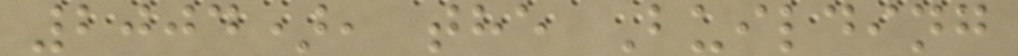2004), the Building
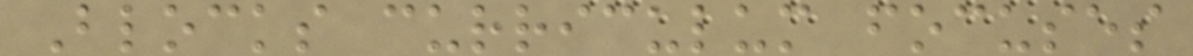Blocks curriculum focuses
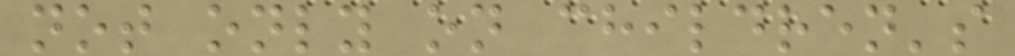not only on children's
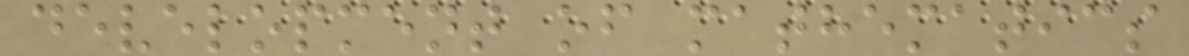development of mathematics
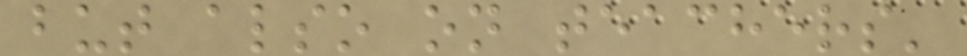but also on teachers'
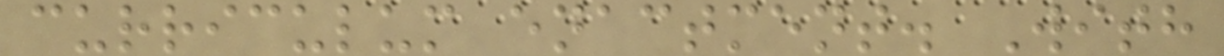curriculum enactment. With
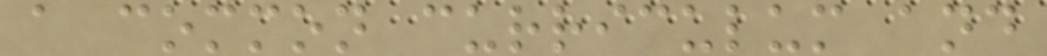a common curriculum and
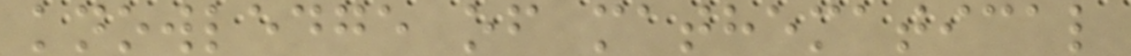knowledge of mathematical
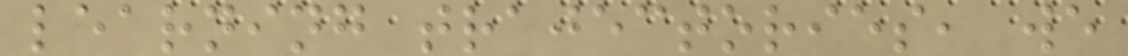learning trajectories, we
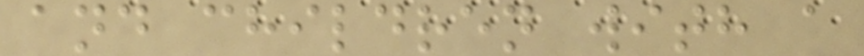and children with a
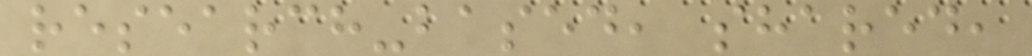research-based, shared,
